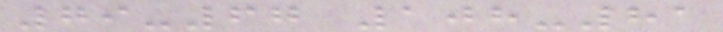79-67 108-81
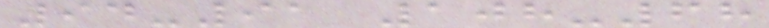94-91 108-68
